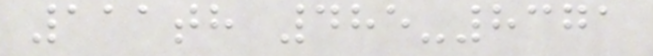111th 485-8371
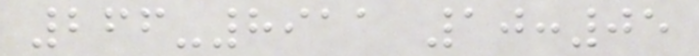266-8911 10:05
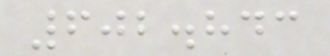602.843
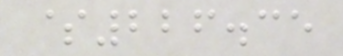$226.35
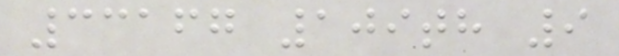33167 109th 9
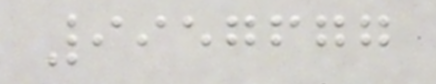9957677
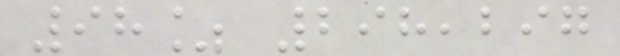98% 298,297
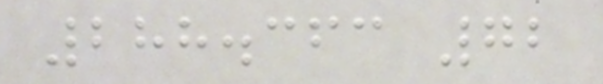288.363 72
